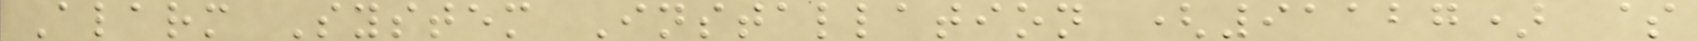Alarm System Installation (91127) $
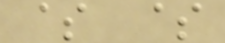$ $
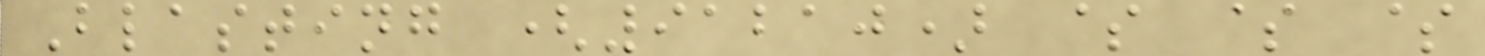Blasting (91210) $ $ $
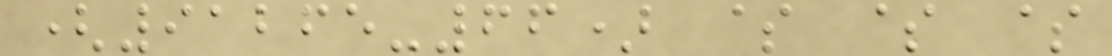(91265-66) $ $ $
